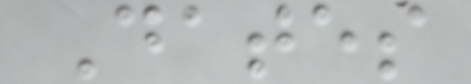Dates
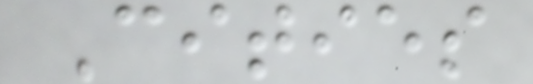Cities
